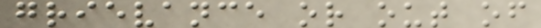grievance or out of
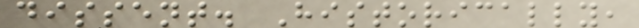dissent. Historically,
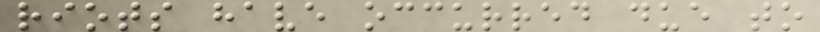riots have occurred due to
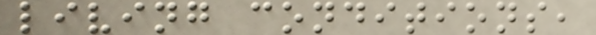living conditions,
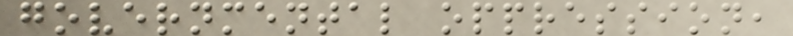governmental oppression,
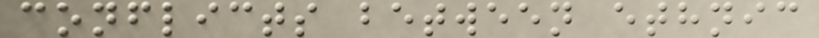conflicts between ethnic
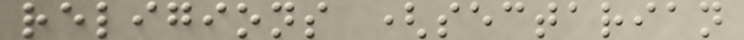religions (sectarian
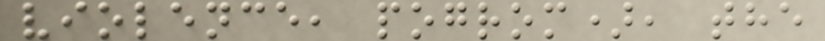violence, pogrom), the
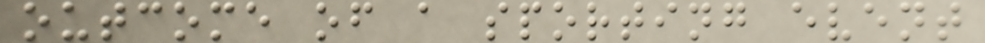outcome of a sporting event
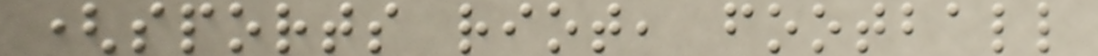(sports riot, football
